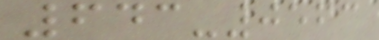643-0563
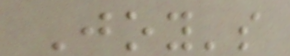Joy's
